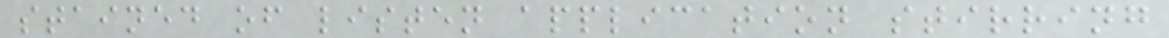stained of listen application stirring
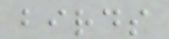birds
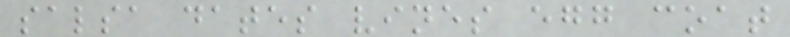salsa dates vines egg coat
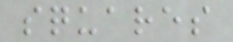squares
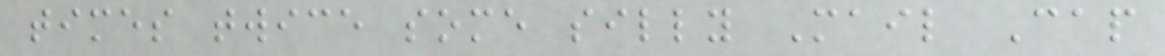times twice some silly Mail Cap
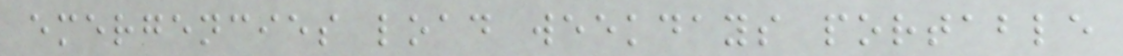emergencies load weekdays portable
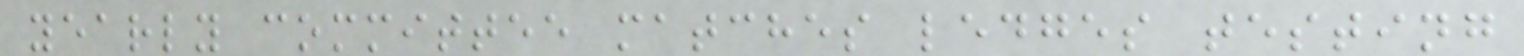yearly committee matches ledges testing
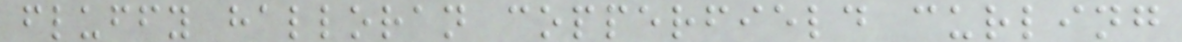fluffy halloran copperfield curling
